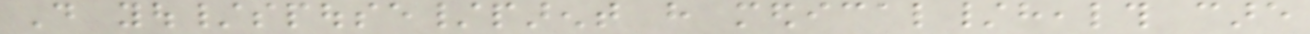Do you/spouse/parent have medical/health care
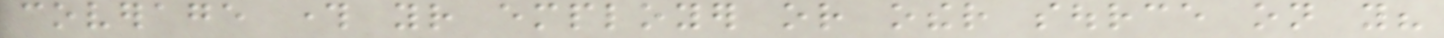coverage through your employer or other source on you?
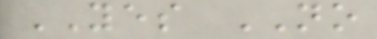YES NO
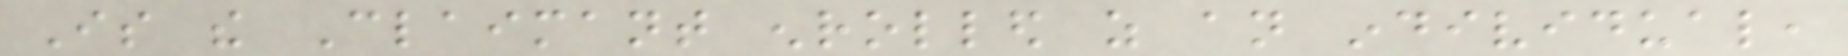Is the Claimant enrolled as an individual,
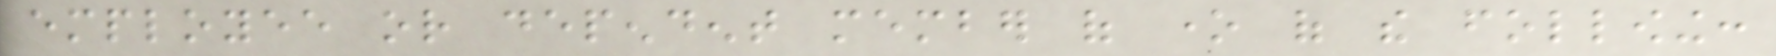employee or dependent member of one of the following:
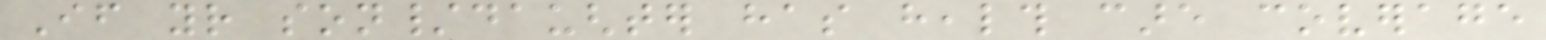If your son/daughter has health care coverage
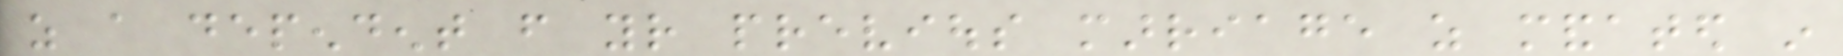as a dependent from your previous marriage as mandated in
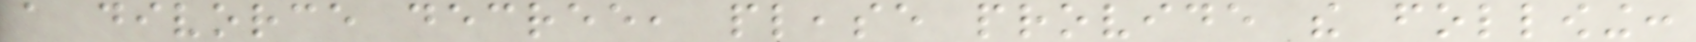a divorce decree, please provide the following:
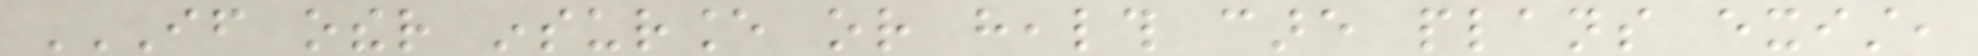IF OTHER INSURANCE OR HEALTH CARE PLANS EXIST,
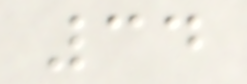34
